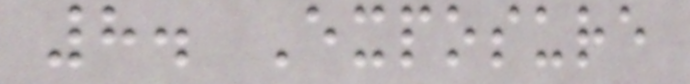8. Exposure
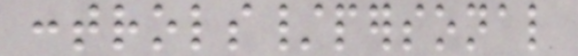controls/personal
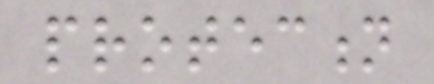protection
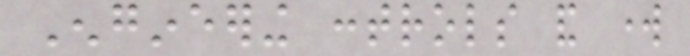Engineering controls and work
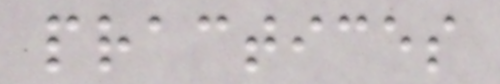practices
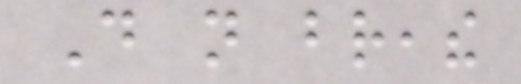Do not breathe
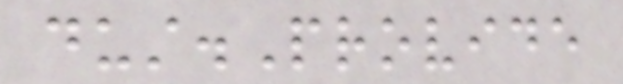dust.Provide
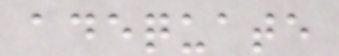adequate
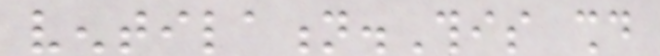ventilation.This should
